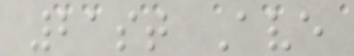21st Ave
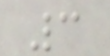3
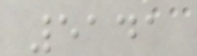5141
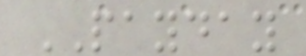PAYDAY
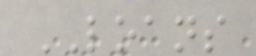LOANS
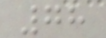78
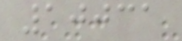10031
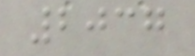2037
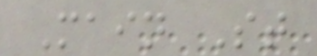Main St
